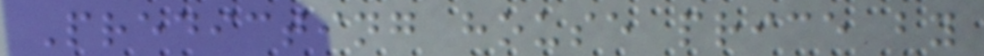Predicting house price by
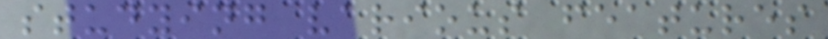studying various features
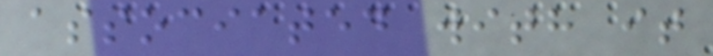associated with it
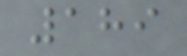189
